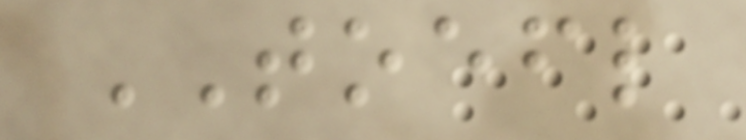TOEFL
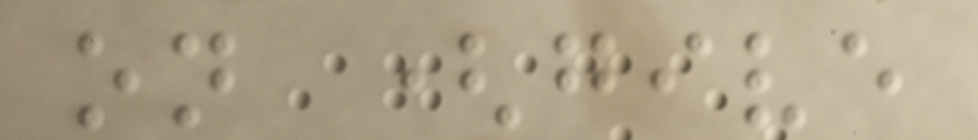on (give
